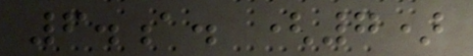6.a. (7)
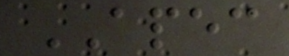APEC
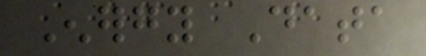Energy Data
